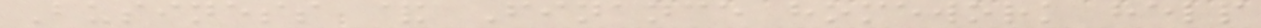Business & Finance homework help
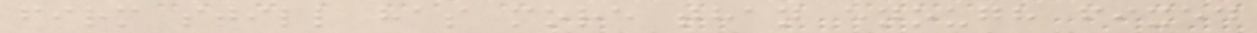firm still has more than enough fixed
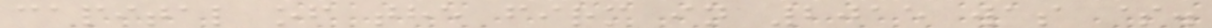capital of the firm in 2015 was $.
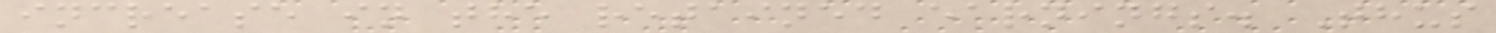increase in the retained earnings. Thus
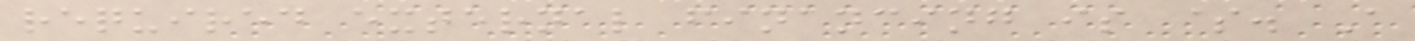required external financing is $. A
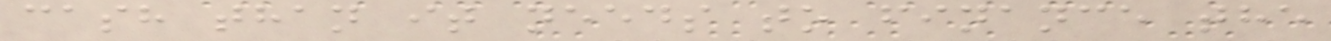cash than it needs to finance the
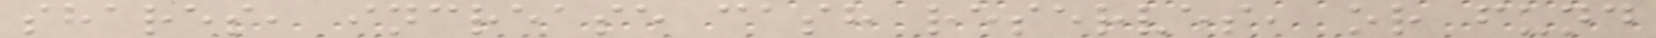shares, increase cash reserves, or fund
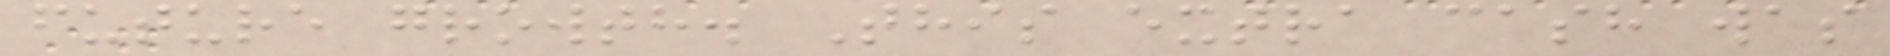future growth. This extra cash was
